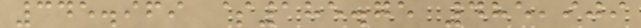345.969 $185.75 485,909
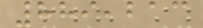889,213
